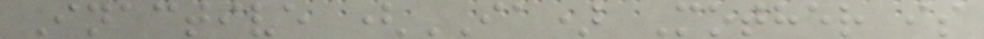Inactive (IA) Mother is
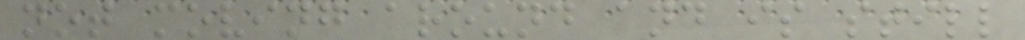not moving around and is still
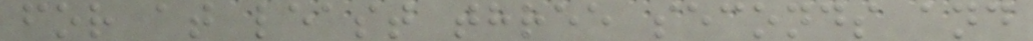for at least three seconds and
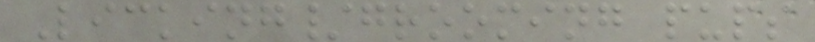Licking/grooming pups
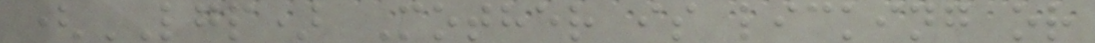(LGP) Mother is licking or
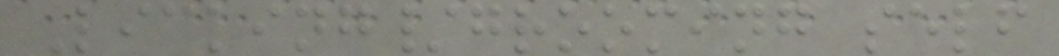Licking/grooming self
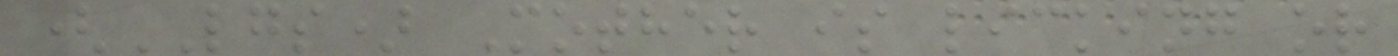(LGS) Mother is licking or
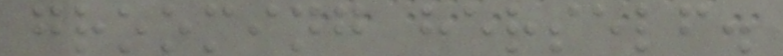grooming herself.
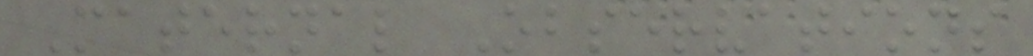Maternal Observations
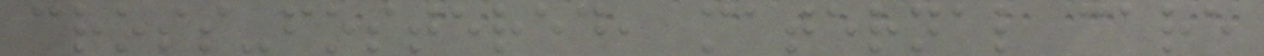cross-fostered, maternal care
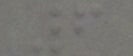6
